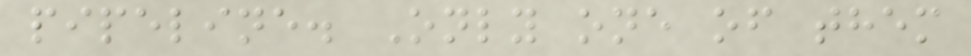pipeline. Only one of them
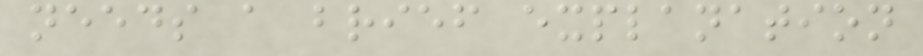needs a brief explanation
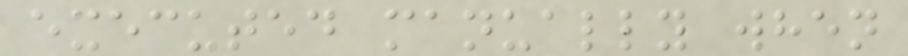executed manually when
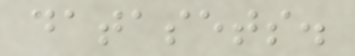datasets.
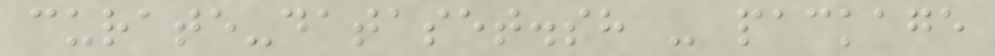curate-dataset.sh - package
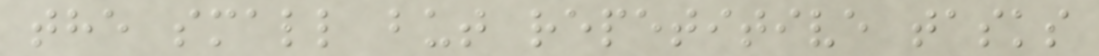the small but repetitive tasks
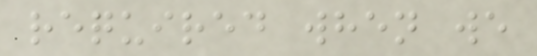required when we
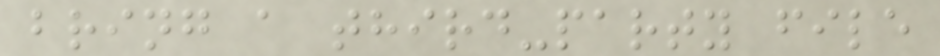bring a third-party file
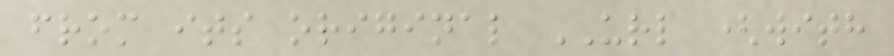from its original URL (with
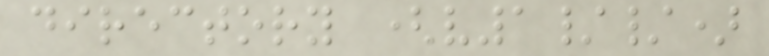directory (v1//)
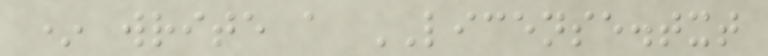* write a LICENSE.txt
